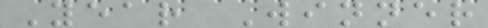Year Winner
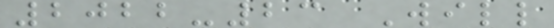2022-23 Will
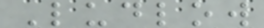Ludlow
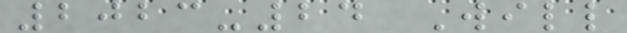2023-24 Will
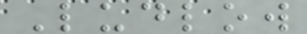Ludlow
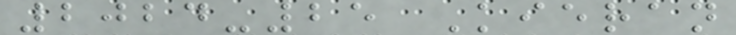2024-25 Kieran
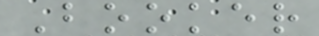Booker
